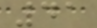41
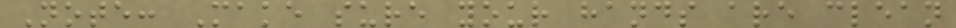Note: Make sure your hands are clean
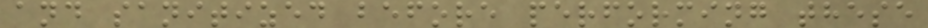and sanitized before performing these
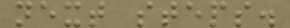next steps.
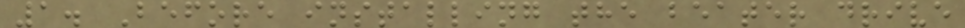1. Before installing the beater drive
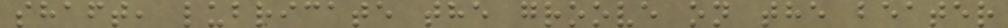shaft, lubricate the groove on the beater
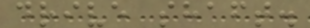drive shaft.
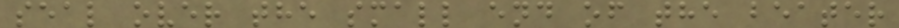seal over the small end of the beater
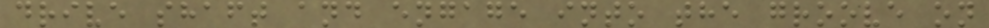drive shaft and engage into the groove on
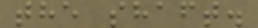the shaft.
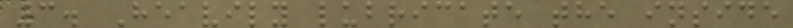3. Heavily lubricate the inside
